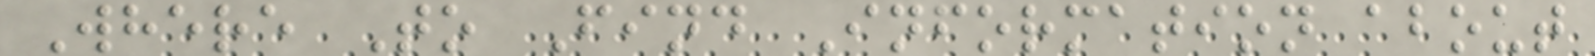Where To Find Information about
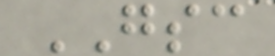GSC
